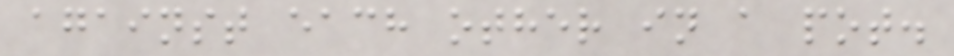against each other in a pot.
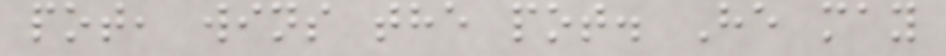pot, wins the pot. He may
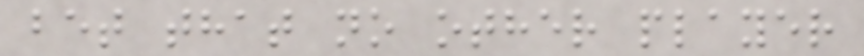bet that no other player
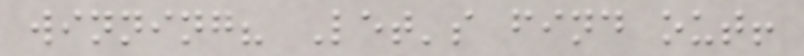winning? Let's find out!
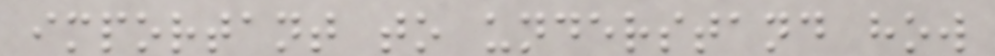important to understand how
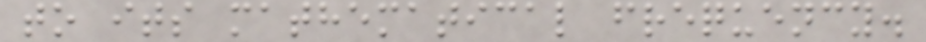to its mathematical frequency.
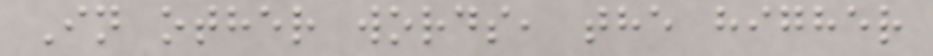In other words, the higher
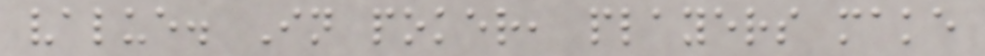value. In poker, players make
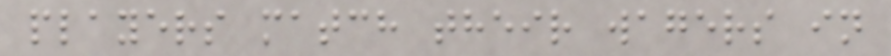players match their wagers in
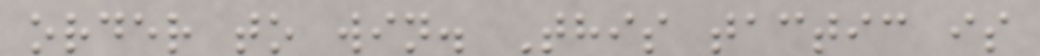order to win. This tactic is
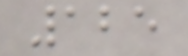125
